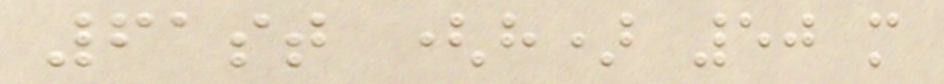61st (h) 50 m
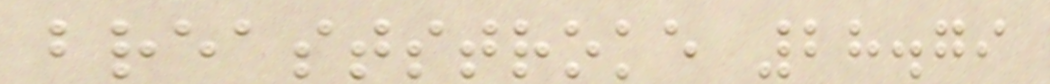breaststroke 28.79
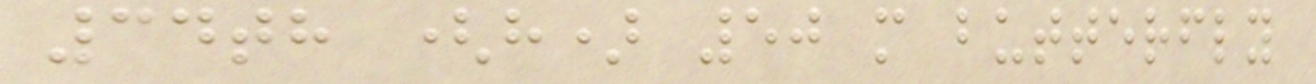34th (h) 50 m butterfly
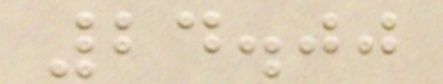24.00
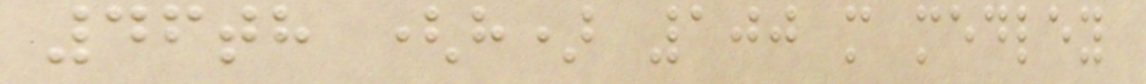46th (h) 100 m medley
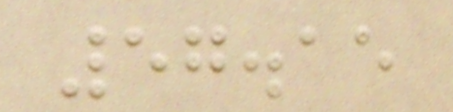57.15
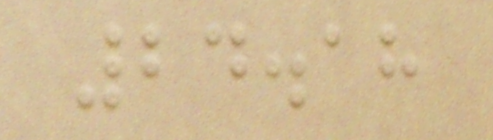24.18
